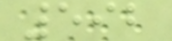592
